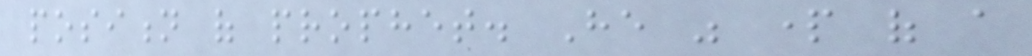position of prophet. He was part of a
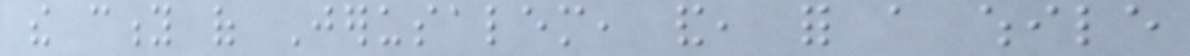the city of Jerusalem, and, for a while
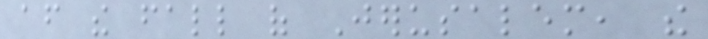after the fall of Jerusalem, the
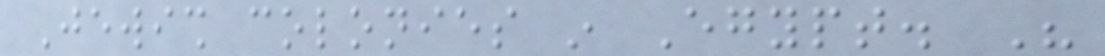Jewish colonies in Egypt. His
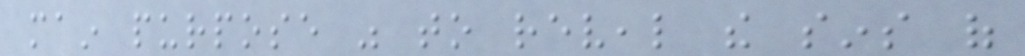main purpose was to reveal the sins of
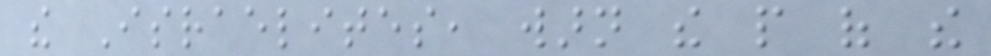the Israelites, warn the people of the
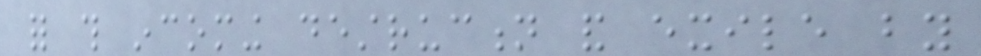for this incoming destruction and exile by
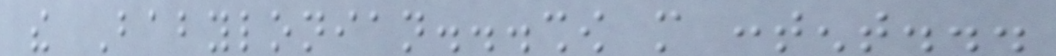the Babylonian...show more content...
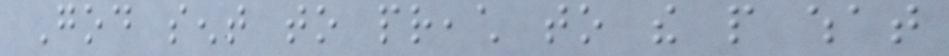God sent to preach to the people what
